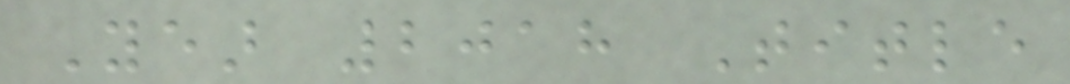Year 2018 Title
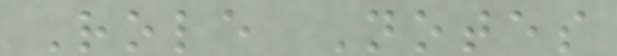Role Notes
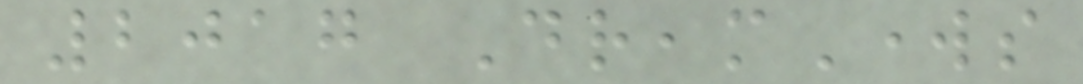2017 DreamWorks
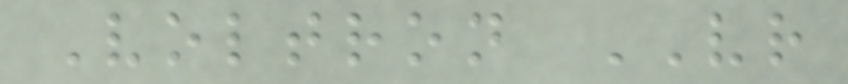Voltron VR
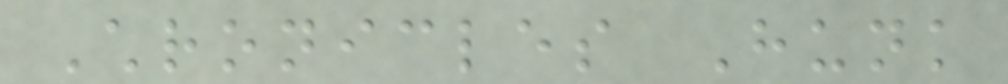Chronicles Hunk
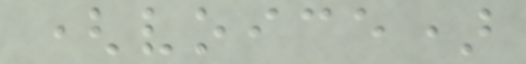(voice)
